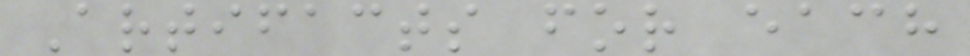Artifacts for each
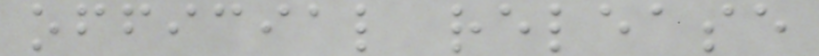official release
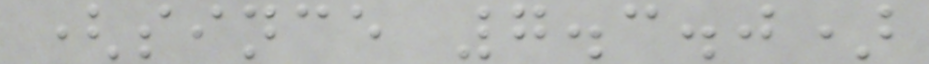(since 7.3.0)
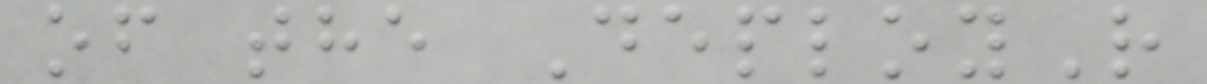of the DeployR
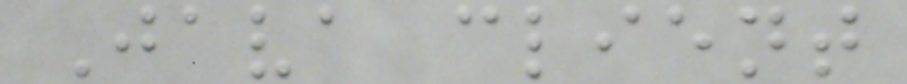Java client
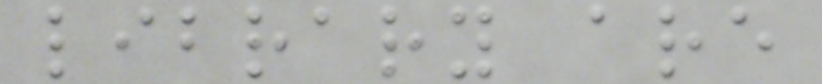library are
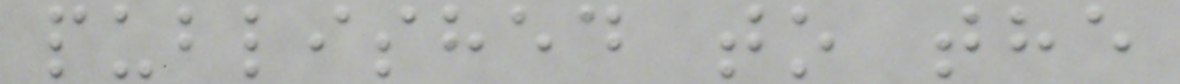published to the
